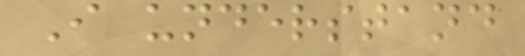I understand
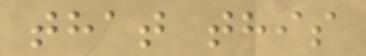that this
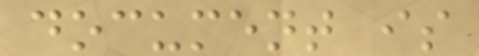document is
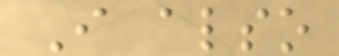I also
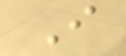I
